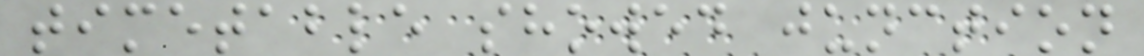timetable showed junction
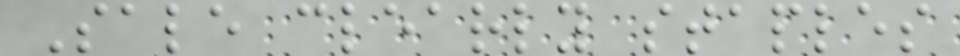Sale clearly staples
